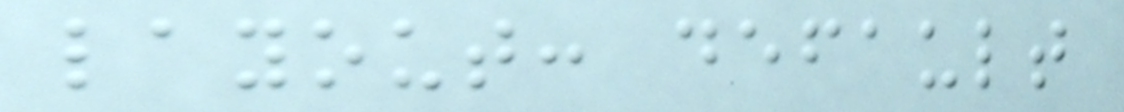layout: default
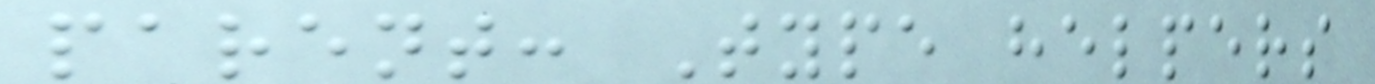parent: Type helpers
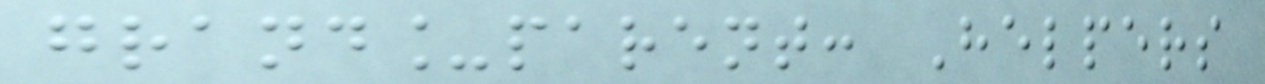grand_parent: Helpers
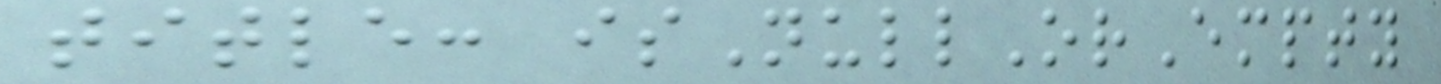title: isNullOrEmpty
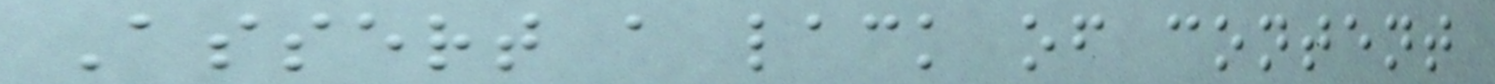Assert a lack of content
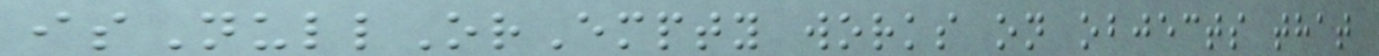isNullOrEmpty works on objects that
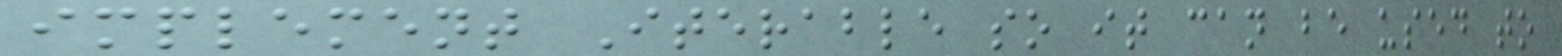implement Iterable so it can be used to
